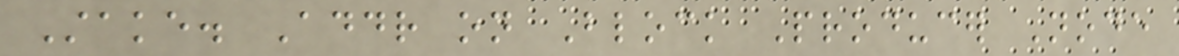Stake. Addr on Block Producer Node
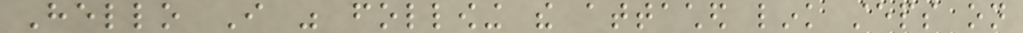Hello I was following the attached link steps on
